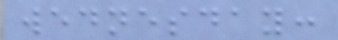wednesday:
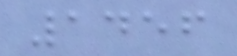1456
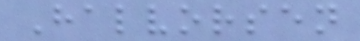Halvorsen
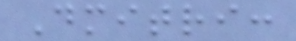Dmitri:
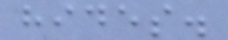hides.
